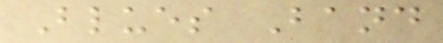Blues Band
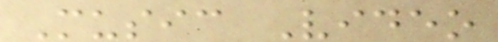Music Video
